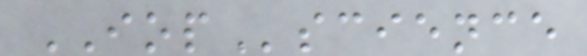IOPscience
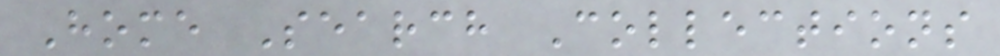Home Search Collections
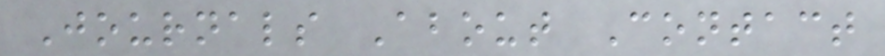Journals About Contact
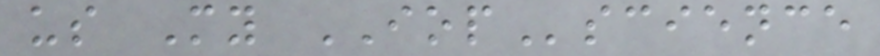us My IOPscience
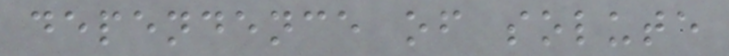dependence of solute
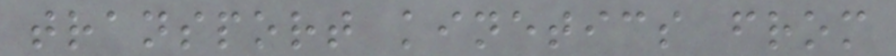transport kinetics from
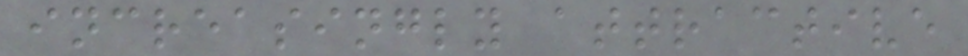increasingly attractive
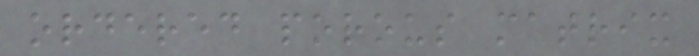ordered porous matrix
